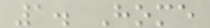1. Home
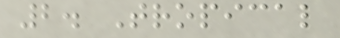2. Tropical
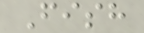Fish
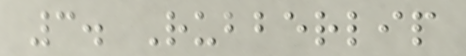3. Rubberlip
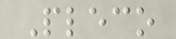Pleco
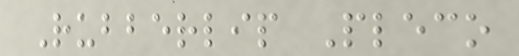Rubberlip Pleco
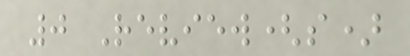0 Review(s)
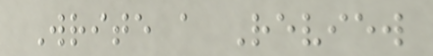Write a Review
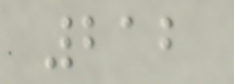212
